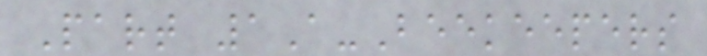Part 1A-Beekeepers
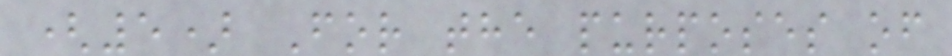(5) For the purposes of
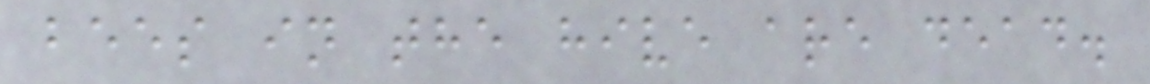bees in the hive are dead.
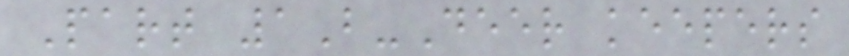Part 1B-Deer keepers
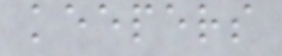keepers
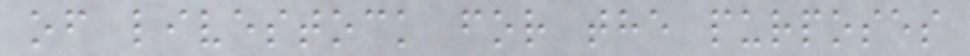of livestock for the purposes
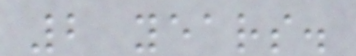2 years.
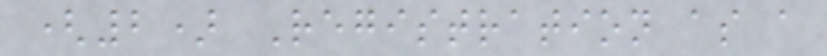(2) Registration as a
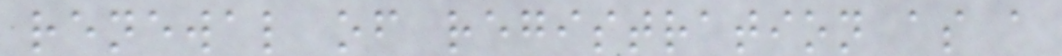renewal of registration as a
